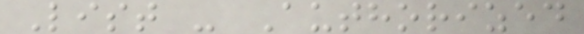List - Authorized
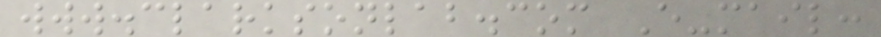www.clarksonlab.com E-mail:
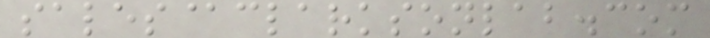sales@clarksonlab.com
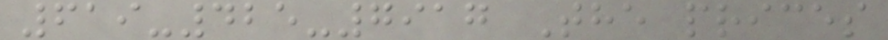619-425-7917 The prices
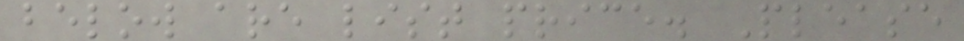below are list price. Please
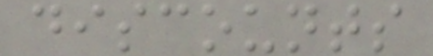discounts
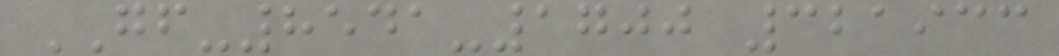GF-8541-1700 321933
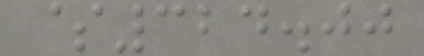$324.00
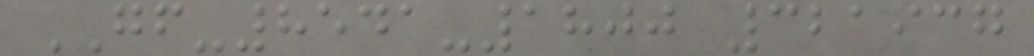GF-8541-1800 321937
